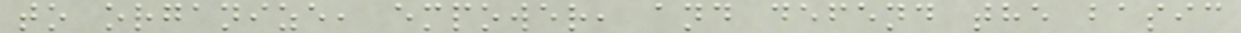to organize, empower, and defend the basic
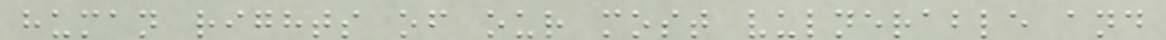human rights of our most vulnerable and
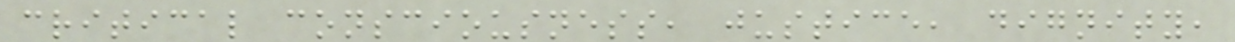critical consciousness, justice, dignity,
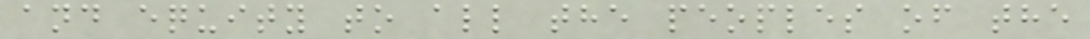and equity to all the peoples of the
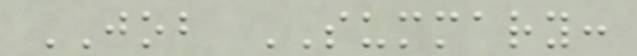JOB SUMMARY:
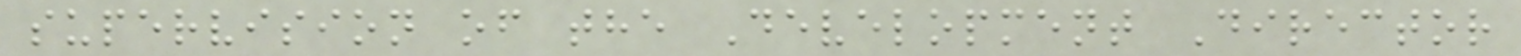supervision of the Development Director
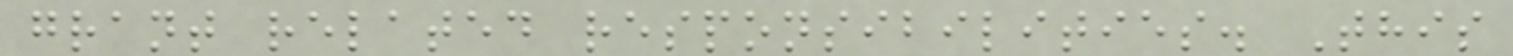grant related responsibilities. This
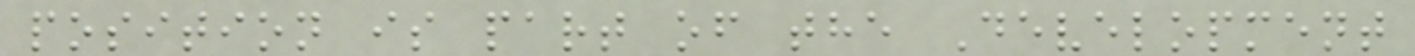position is part of the Development
